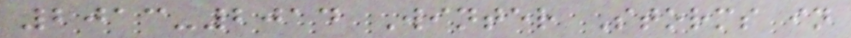2013-2014 Winter Storms in
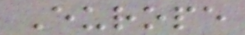Europe
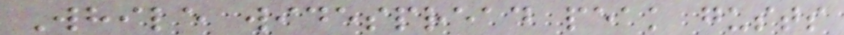While widespread peak gusts
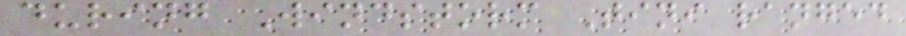during Windstorm Tini ranged
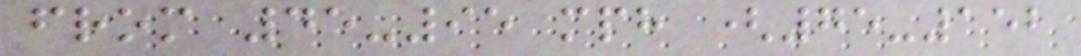from 45-95 mph (75-152
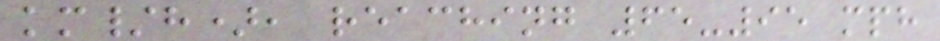km/h), reaching 65-95 mph
